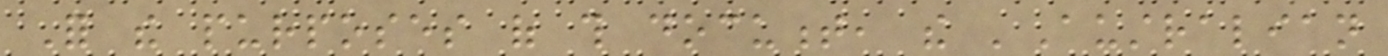For the purposes of this document, the 'Australian
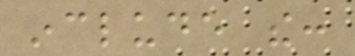include the:
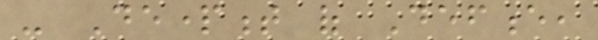- Department of Defence,
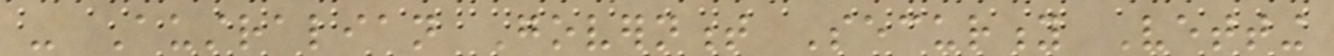- Australian Government Security Vetting
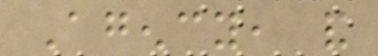Agency, and
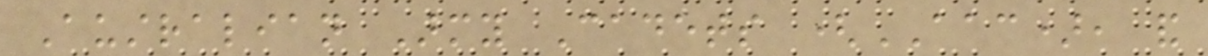Australian Army Cadets (AAC), and
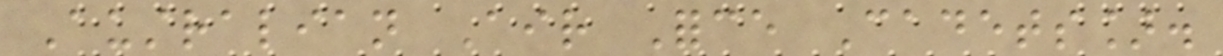Australian Air Force Cadets].
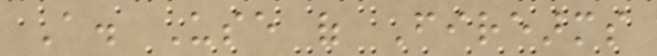A. Use of Firearms
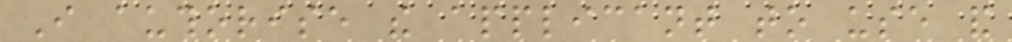I authorise the applicant to use and
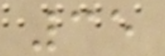35
